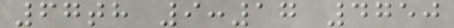67th 9:17 4750
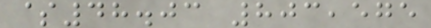$48.03 803,575
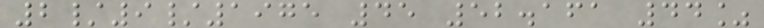2/9/1975 45 52.161 44%
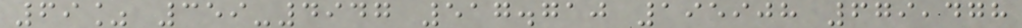69% 359-4947 517.710 195908 679,478
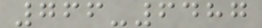766-6487
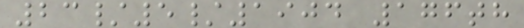23/5/1904 176th
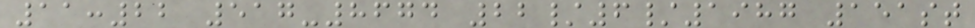11:22 517-8674 22/6/1987 151st
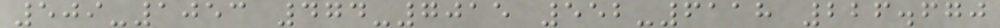509-1053 474-7015 552-6118 226.670
